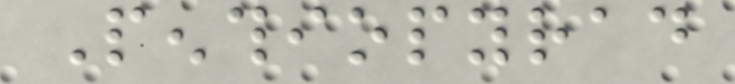Penthiopyrad
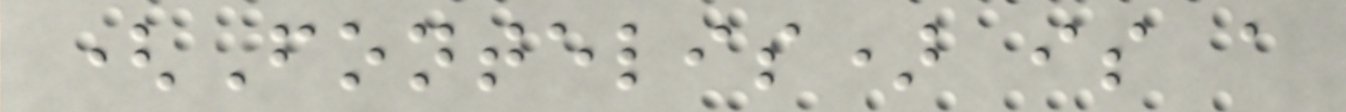(Fontelis) is a
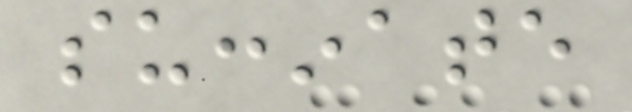succinate
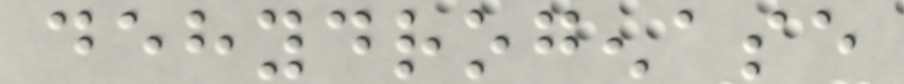dehydrogenase
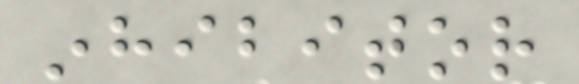inhibitor
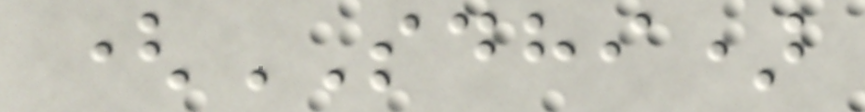(SDHI)
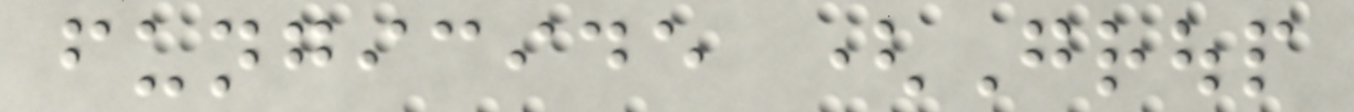fungicide (Group
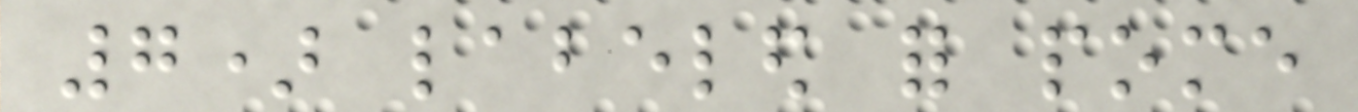7) labeled for pome
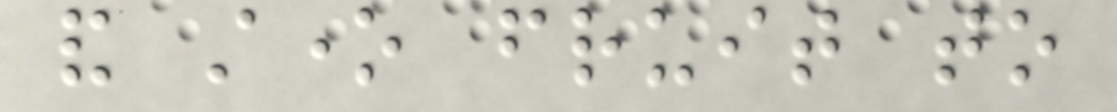and stone fruit to
